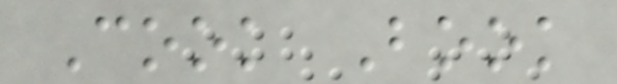Cook Book
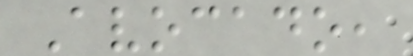Avocado,
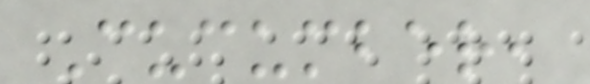Cucumber,
